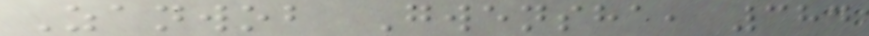Zanwob Gwensha, 384
